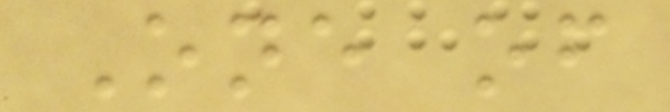One of
